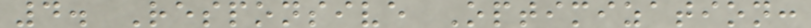4. Responsive Optimization:
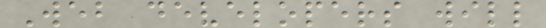Web developers will
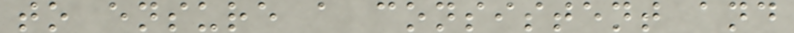to ensure a consistent and
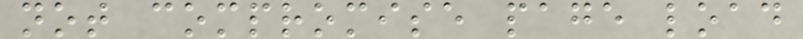not compromise page load
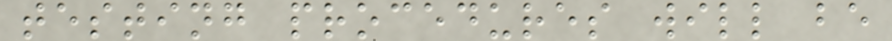testing procedures will be
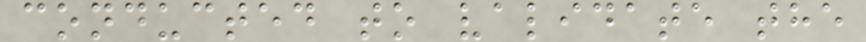conducted to validate the
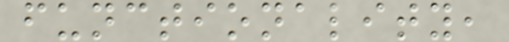functionality,
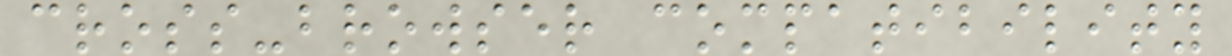cross-browser compatibility
